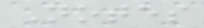Notes
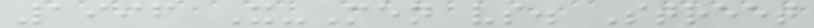1996 X-Men vs. Street
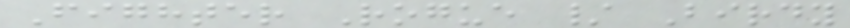Fighter Rogue / Birdy
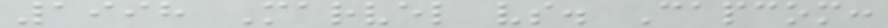1998 Marvel vs. Capcom:
